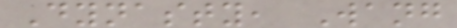Dynasty, Wang
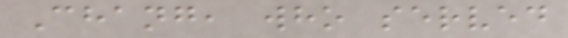Chang, who served
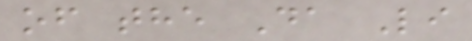of the Da Li
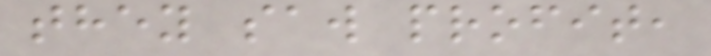they saw profit,
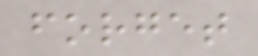forget
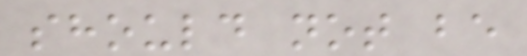should not be
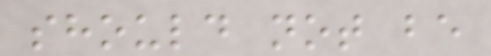should not be
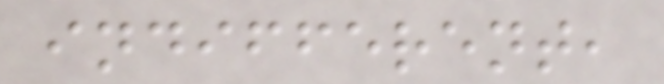indifferent,
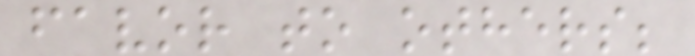favor to others;
